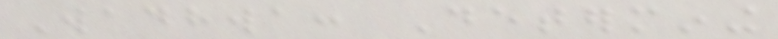Wadhwa: Determining
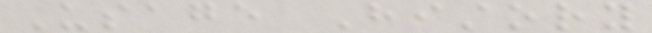Usage History
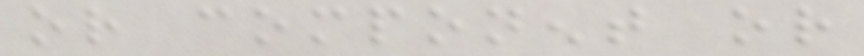or component or
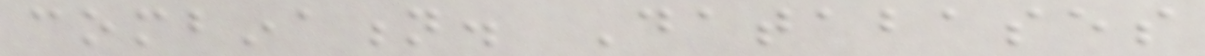combination. Databases
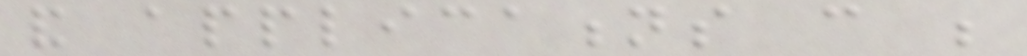and applications can be
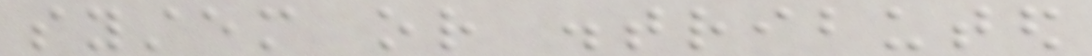system or distributed
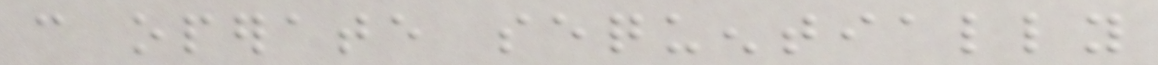can operate sequentially
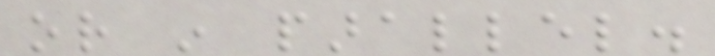or in parallel.
